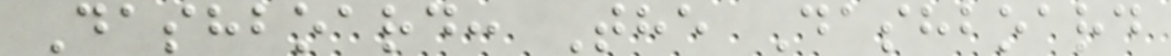Dashboard: The Dashboard
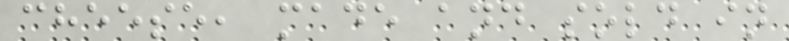cheese, made and sold in
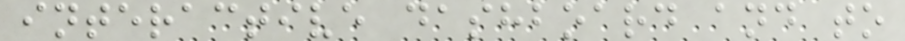interactive dashboard and to
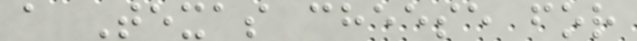a Texas cheese for
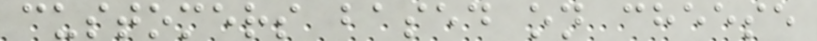customers based on cheese
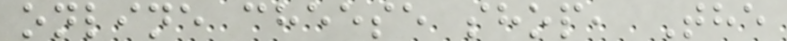online cheese shop, The
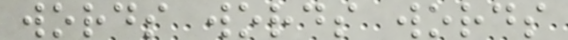words words words
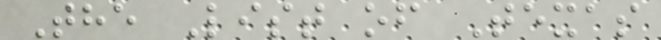The List of Texas
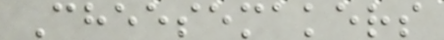Cheesemakers
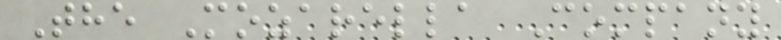The Mozarella Company
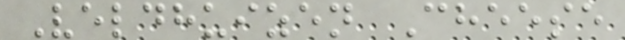Veldhuizen Cheese
